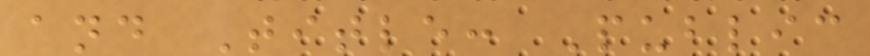and Title: Public
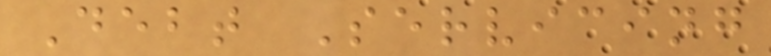Debt Servicing
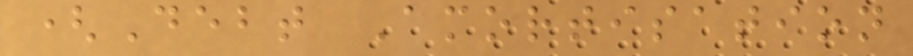(Debt Amortisation
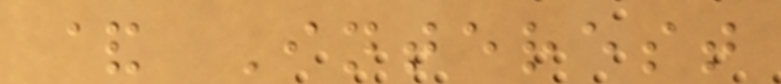& Interest
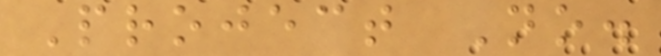Project No.
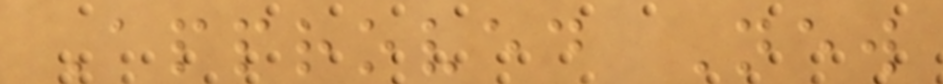Approved New
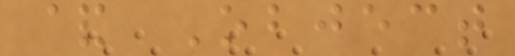& Object
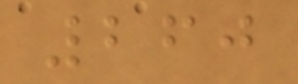260
